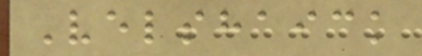Velshaick
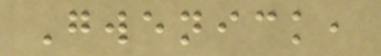Gwenick,
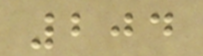204
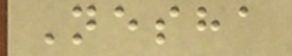Nesha
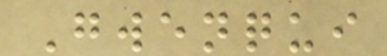Gwenqui
